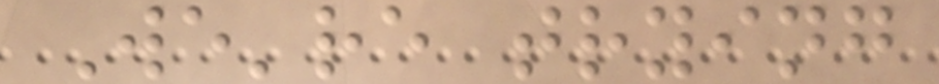We're trying
